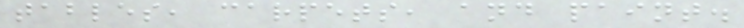tables, carpets, and paint.
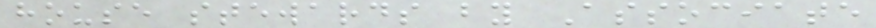house stewards by Associate
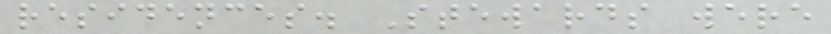residences. Stewards were
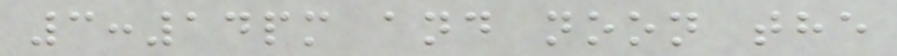3:14pm and noon the
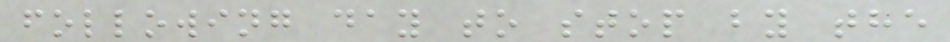following day to stop by the
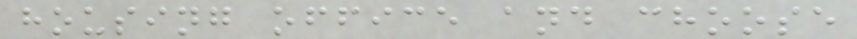housing office and choose
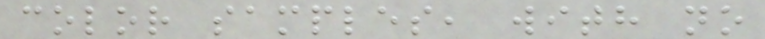color samples, with no
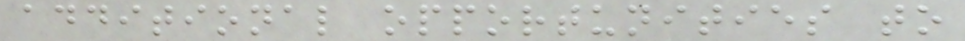additional opportunities to
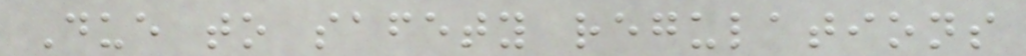Due to safety regulations
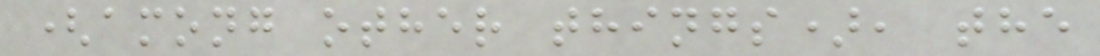(among other things), the
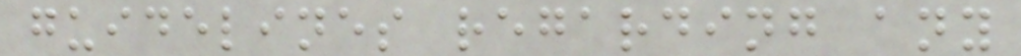guidelines regarding any
